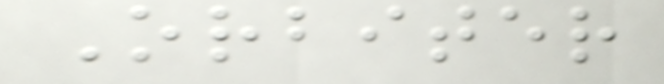Orbiter
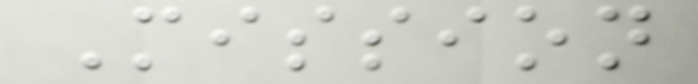Mission
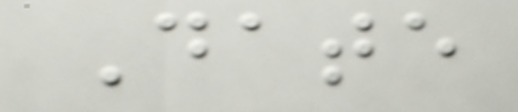Date
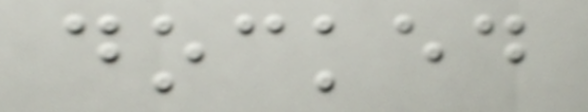docked
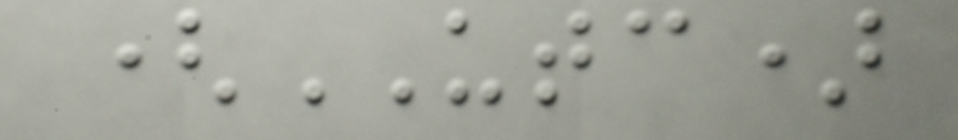(UTC)
